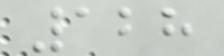128
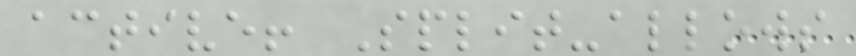active! Split-allows
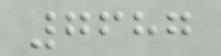7687
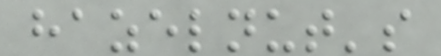hazelnut's
